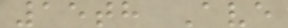15th Ave
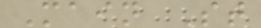Main St
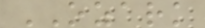OZARK
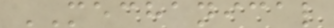MECHANICAL
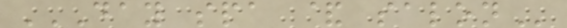DAY SPA & SALON
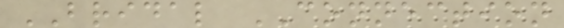BRIDAL CONNECTION
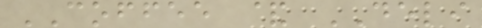COFFEE & DELI
